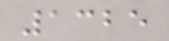1325
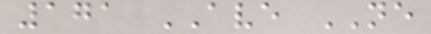171 AVE NE
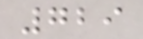729
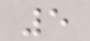5
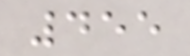455
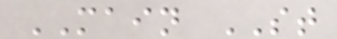MAIN ST
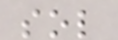sol
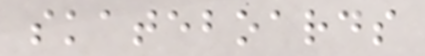skateboards
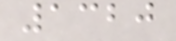1320
